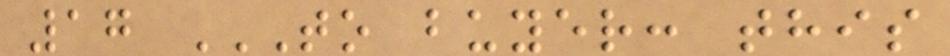17 TO BUYER: THIS
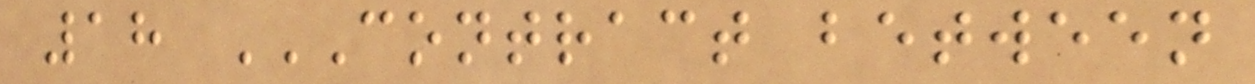18 CONTRACT BETWEEN
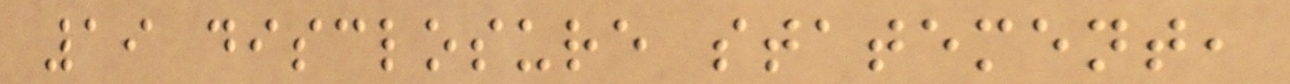19 disclosure statement,
